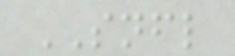SNFL
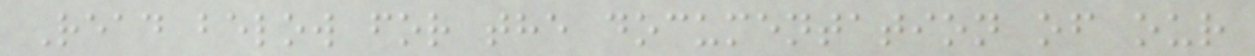Read below for the documentation of our
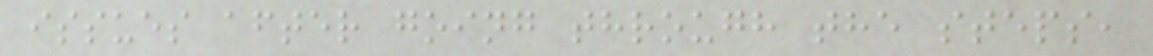issues after going through the steps,
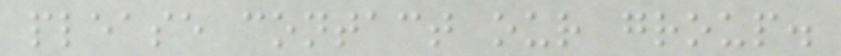please contact our group.
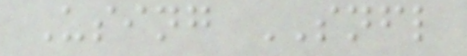Using SNFL
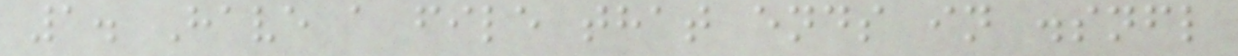1. Have a file that ends in .snfl
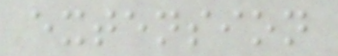extension
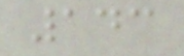143
